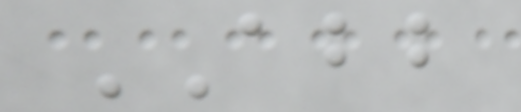ABB
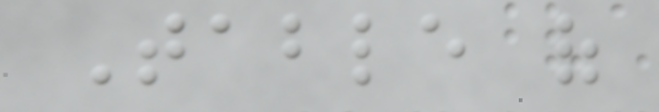Table of
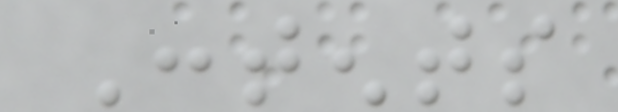Contents
